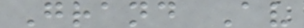Grand Av
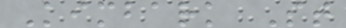Kimbark St
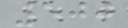500
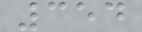354
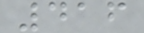416
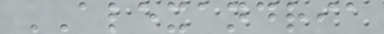ALEXANDRIA
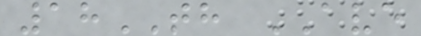18TH AVE
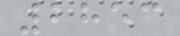2853
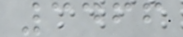3466
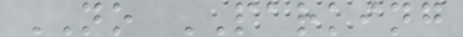NO PARKING
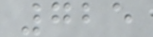725
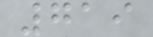719
